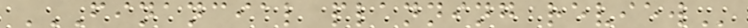FINANCIAL PLANNING REVIEW
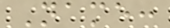Name:
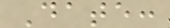Date:
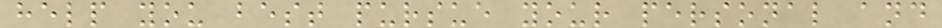help you best pursue your personal and
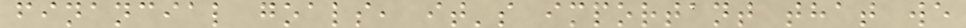financial goals, it's important that we
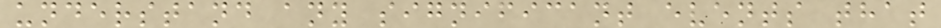understand any significant events that
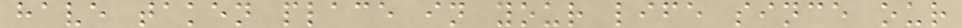have taken place in your life since our
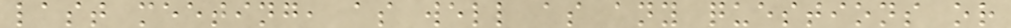last meeting, as well as any questions or
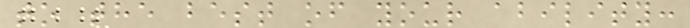to the best of your ability:
